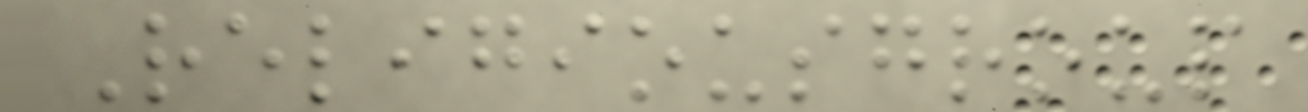Religiousgroup
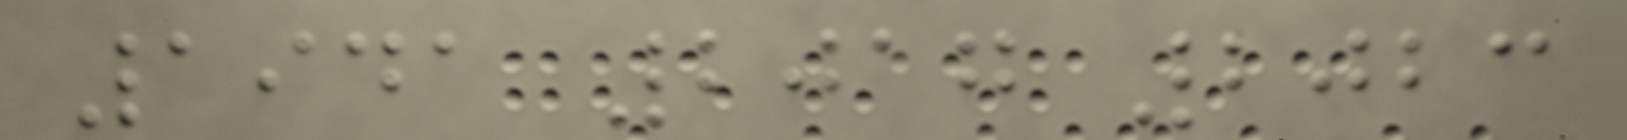1941 2017 2023
